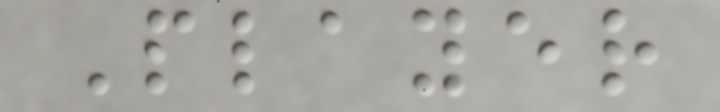Player
